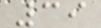39
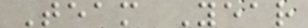Team Year
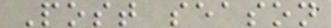Post season
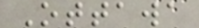Ottawa
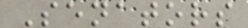Senators
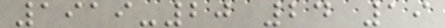1919-20 24 19
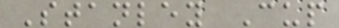Stanley Cup
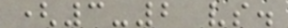(3-2 vs.
